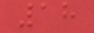18
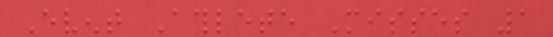Event Athlete Misses 1
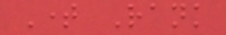Time Rank
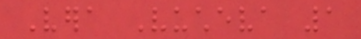Vera Vucheva 1
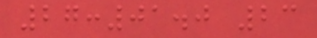27:01.0 23
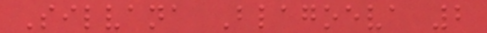Silvana Blagoeva 2
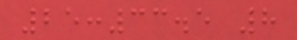25:33.5 8
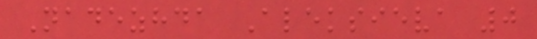Nadezhda Aleksieva 0
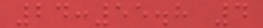24:55.8 4
